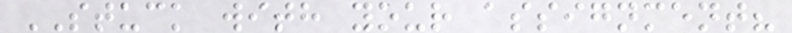STUCK with your assignment?
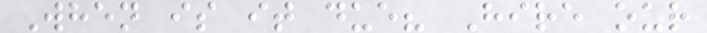When is it due? Hire our
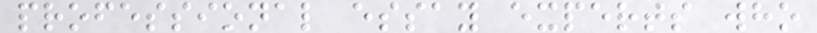professional essay experts who
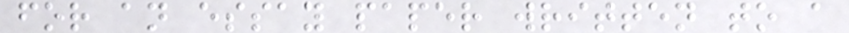for an essay paper written to a
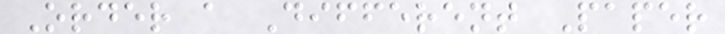Order a Different Paper
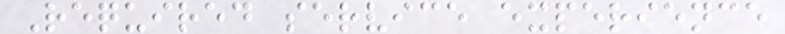Required service experience
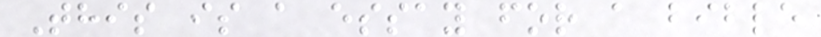This is a essay for a bible
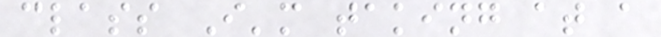class I'm taking at a
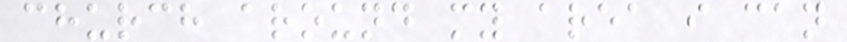church around my area i can
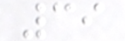39
